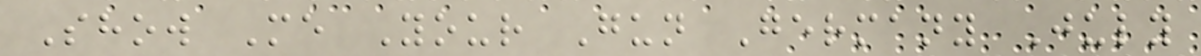Show Me Your Gun Germany July
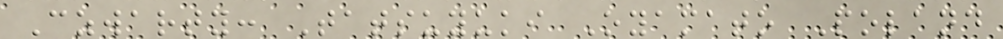Czwarty: Tatsuyuki Oyamato Poland
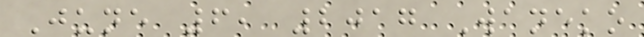June 6, 2017 Waneko
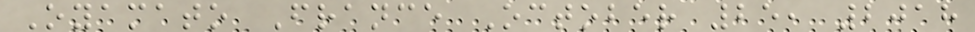Oyamato France October 25, 2018
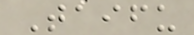Taifu
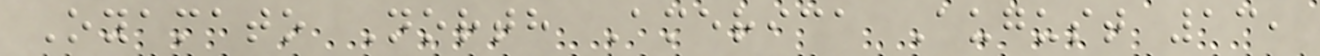Oyamato North America August 13,
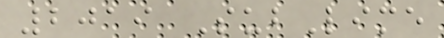2019 SubLime
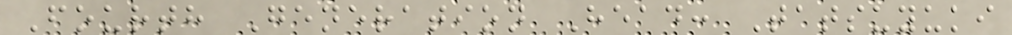Fourth Generation Head: Tatsuyuki
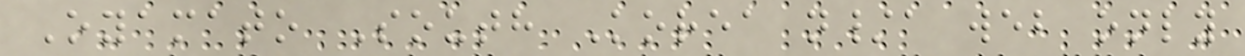Oyamato South Korea n/a web only
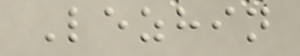Lezhin
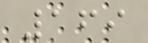169
